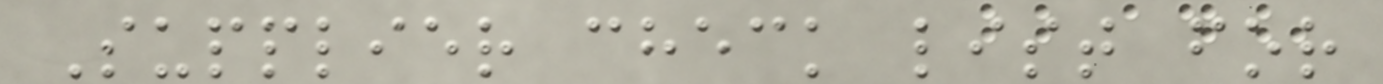Supplier check list for
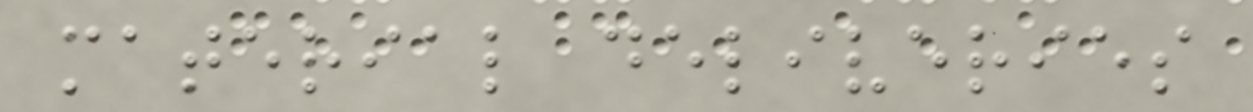material deliveries
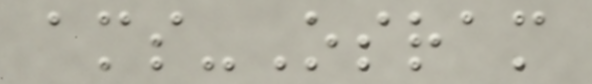ams-Osram
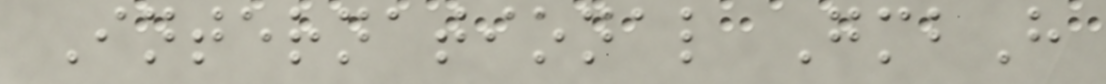International GmbH
